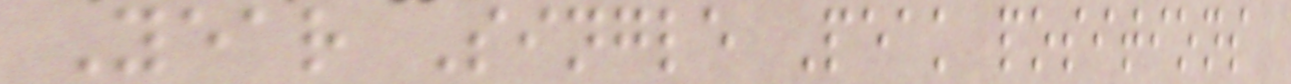Year Single Peak positions
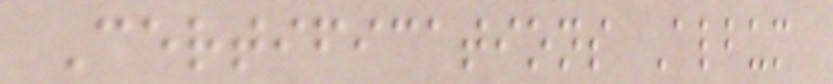Certifications Album
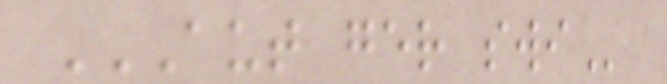AUT GER SWI
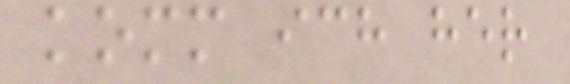komm ich her
